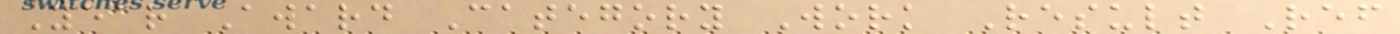Year Award Category Work Result Ref
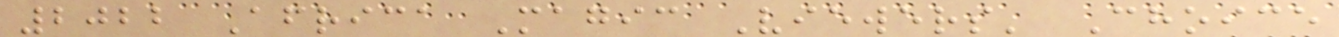2022 Africa Magic Viewers' Choice
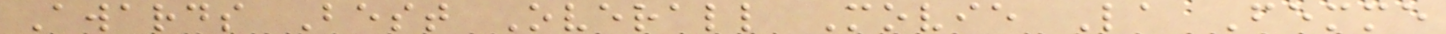Awards Best Overall Movie La Femme
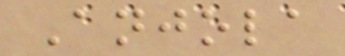Anjola
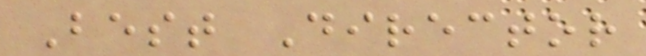Best Director
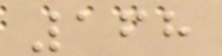168
